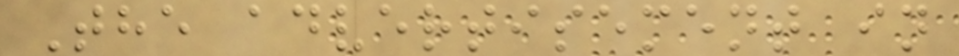The advertisement in
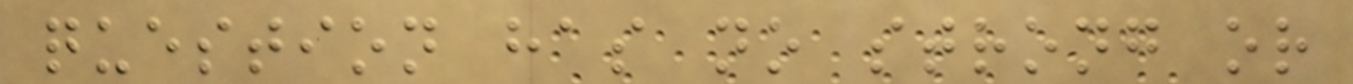question has no strong or
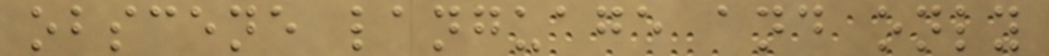obscene language and only
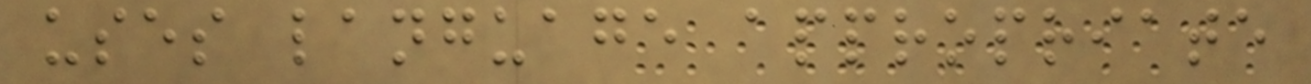uses language appropriate
